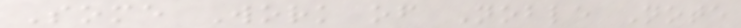Some Work of Noble Note
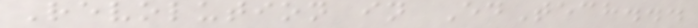Revolution in EdTech...
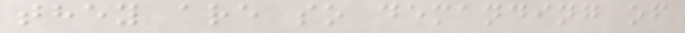they are so demanding of
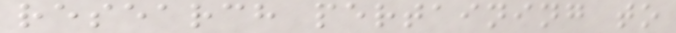research pertaining to
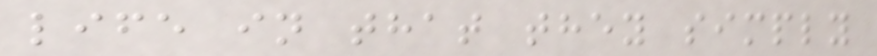life in that they simply
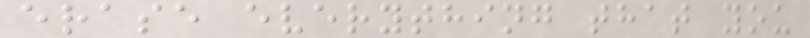erase everything that you
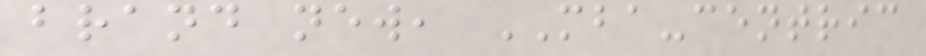brand new, MBA-centric
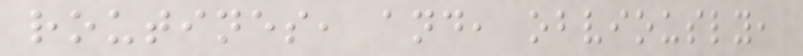routines, and, obviously,
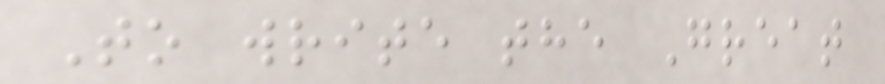To write the Great
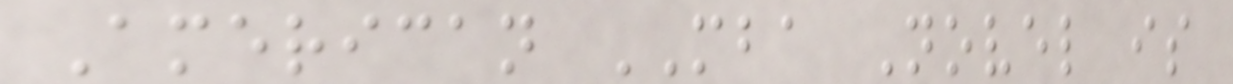American MBA Novel is
